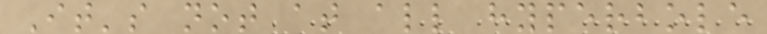It's not at all hyperbole
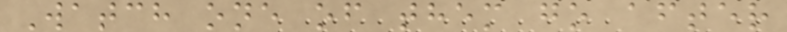Watch one of them go after
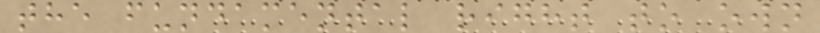the fundamental right to own
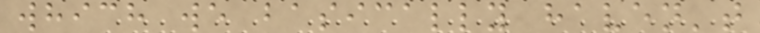which we basically haven't
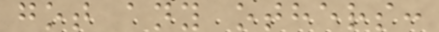got any others:
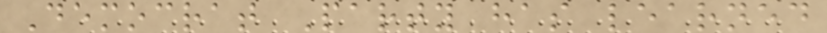Democrat Party has learned
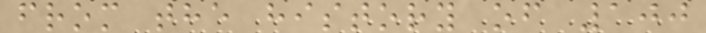from the history of 100
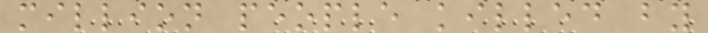million people killed by
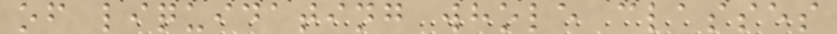of liquidating whole classes
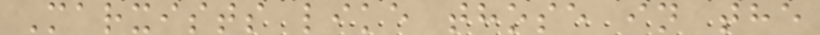Marxists like those in the
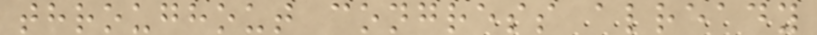throughout congress already
